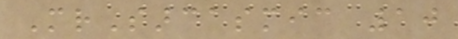MrSarcasmic 10
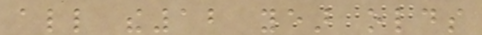all the12 year olds
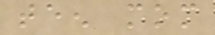teen mom
